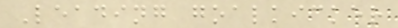Leading goalkicker
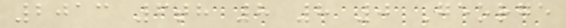2013 6th 8 8 0 George
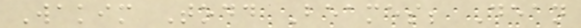Wakim Todd Beames; Dean
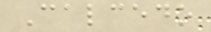Calcedo
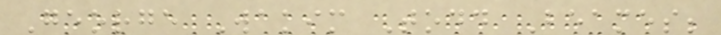George Wakim Todd Beames;
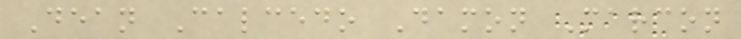Dean Calcedo Damon Marcon
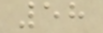58
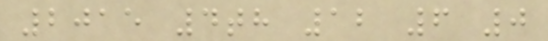2015 4th 12 6 0
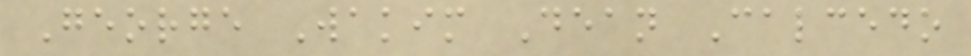George Wakim Dean Calcedo
